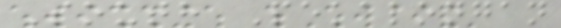South Pekalongan
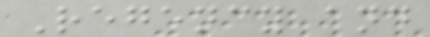Regency and
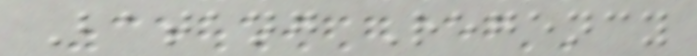Batang Regency
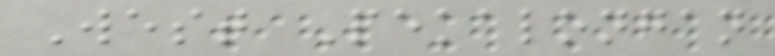West Pekalongan
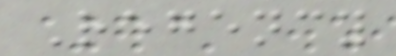Regency
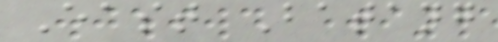East Batang
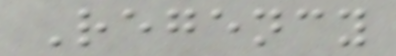Regency
